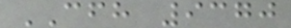CFH 9370
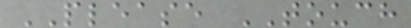PLEASE TOUCH
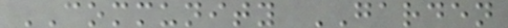COMMUNITY GARDEN
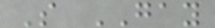S GAY
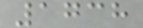1738
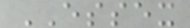ESSEX
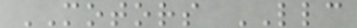MOTORS LLC
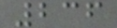236
